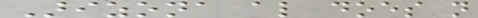Arizona also does not
